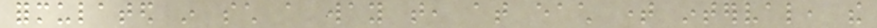formulated in such a way that, at each time interval, the
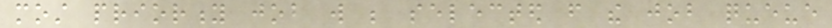most priority job will be selected from the job queue
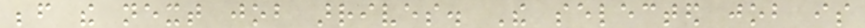before the next job arrives. The selected job is
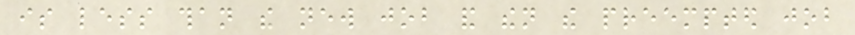is less than the new job and then the preempted job
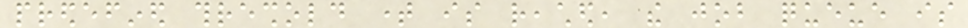predefined threshold time is reached, the job queue is
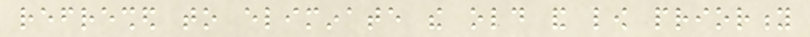refreshed to eliminate the old and low priority
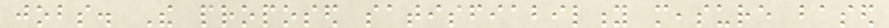jobs. The proposed satisfiability measure based
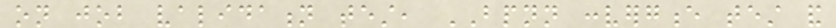on job validation test, BPNN convergence test and
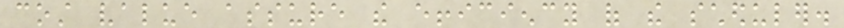cost value assure the efficiency of the scheduler.
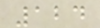124
